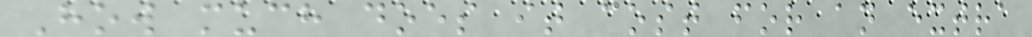How much does it cost for an extra
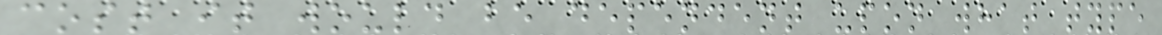cost it would be dependent upon what type
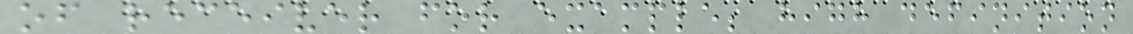of receiver for example; high definition
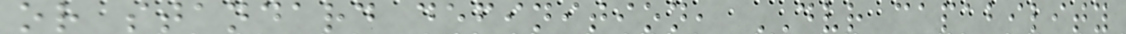or standard definition, DVR capability
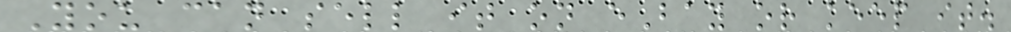You can sell it on eBay or keep it.
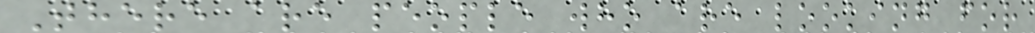There are people who are looking for
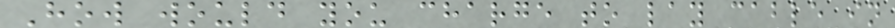How would you charge to lay cable in
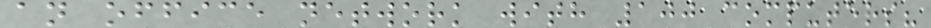an office network with 100 computers?
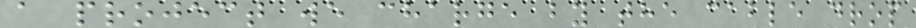a project we charge by the cable drop
